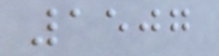1507
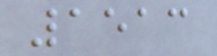1513
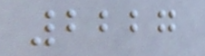2227
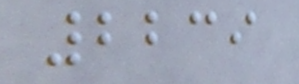2239
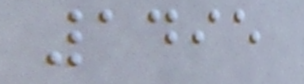1495
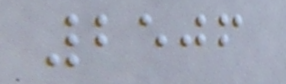2506
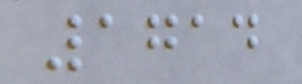1714
